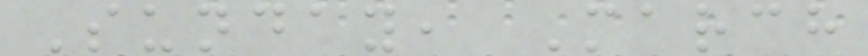Sunday, March
